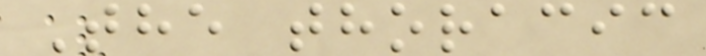The thoracic
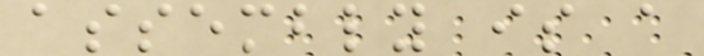assembly is a
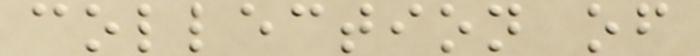collection of
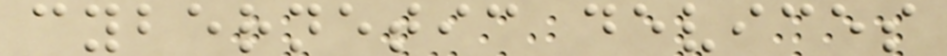cybernetic devices
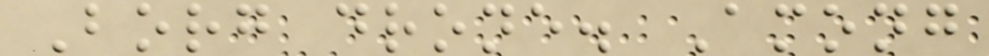Borg drone. Among
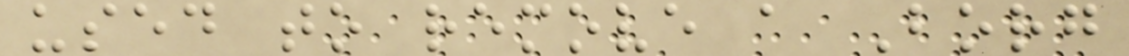used to remove a Borg
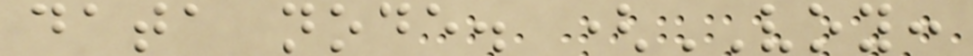data node. (VOY:
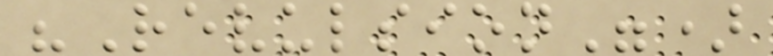"Revulsion")
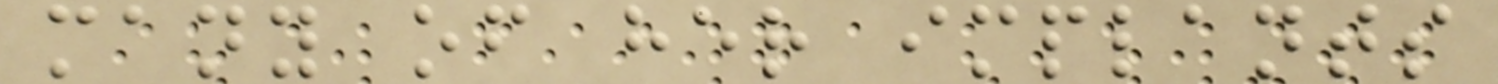many of her implants
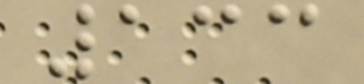133
